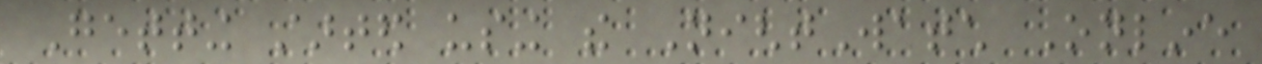Getting started using the NightWatch Online
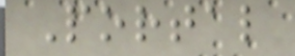Portal
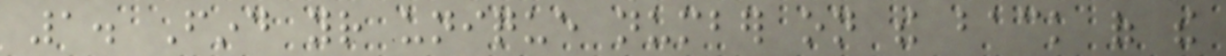1. Find your unique number on the back of the
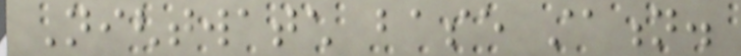Nightwatch base station.
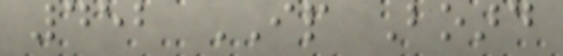452 IP Board
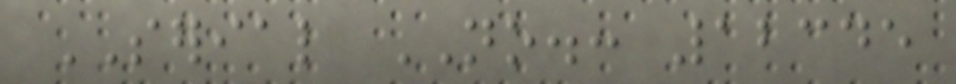SERIAL NO.: 12345
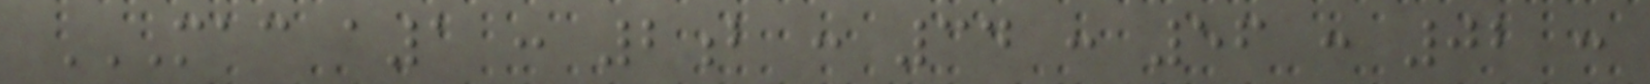MAC A1 : 2B : 34 : 56 : 02 :
